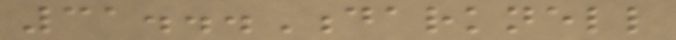31...Darknell
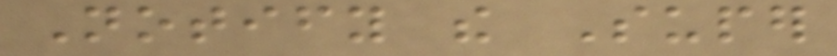Notify the Super
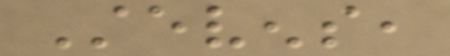Stevens,
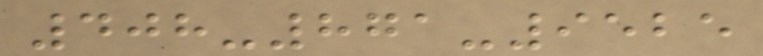408-871-9525
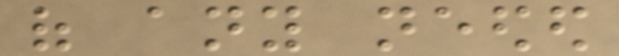of any needed
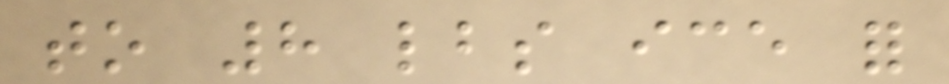to 8 lbs ice for
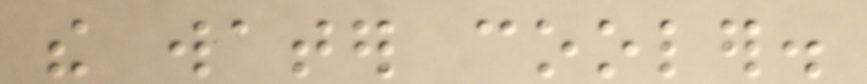the water cooler.
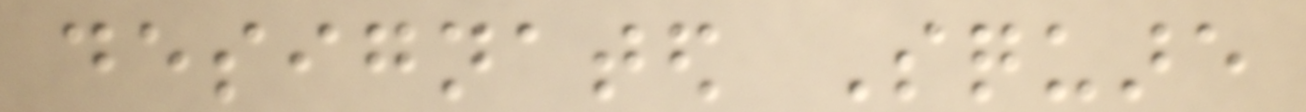designated Square
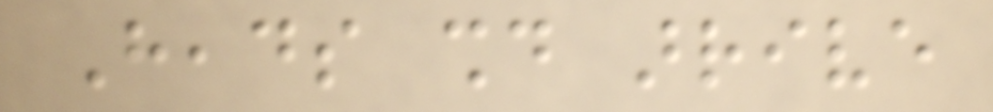Heads should arrive
